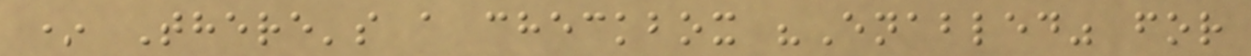* There's a checkbox "Enabled" for
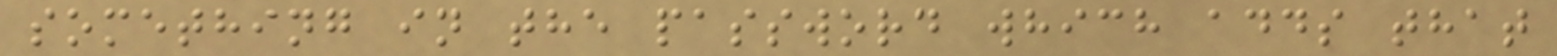something in the password which adds that
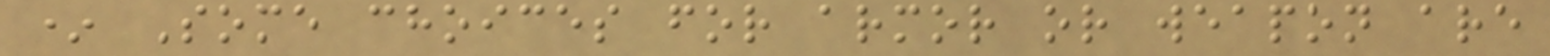* Some choices for armor or weapon are
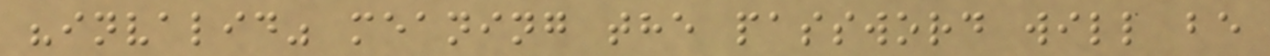"invalid" meaning the password will be
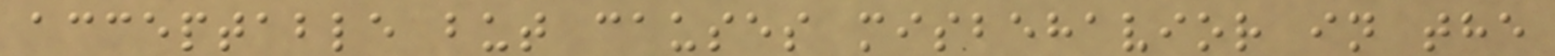acceptable but causes misbehavior in the
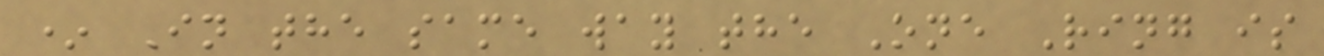* In the same way the One Ring is
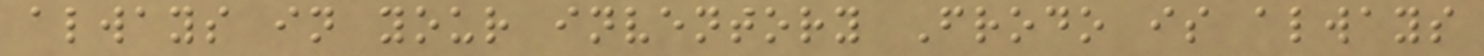always in your inventory Frodo is always
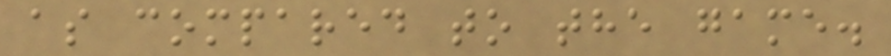as compared to the game.
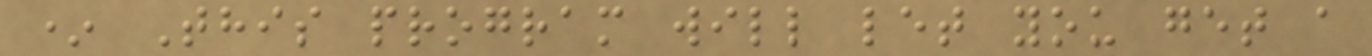* This program will let you get a
